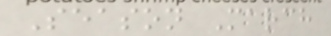Season March
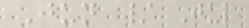Jun / Jul
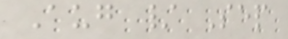Aug / Sep
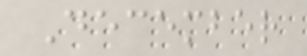December
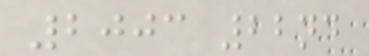2003 22nd
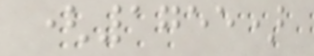(1755)
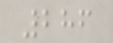286
